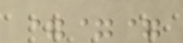===
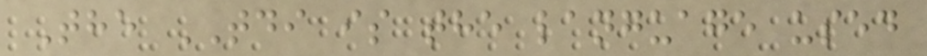The TDI is the language used
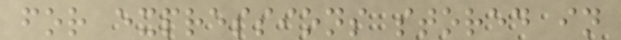for expressions stored in
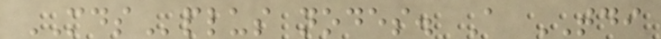MDSplus nodes. A TDI
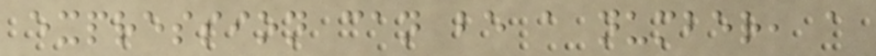expression can be a number, a
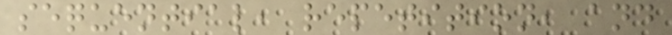sequential, repetition, and
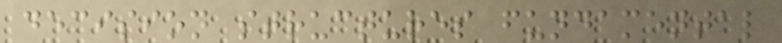decision structures fundamental
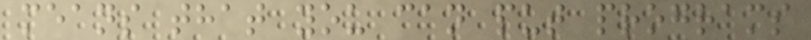means that you can put programs
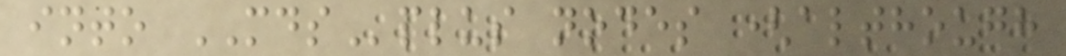into MDSplus nodes (although
